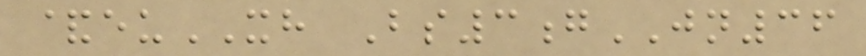&euXH Bs3gJN36
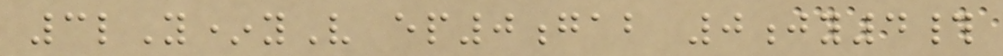3lY*yV ep0gab 0jy4#
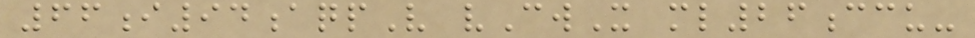66i94aqpV vCwX ml26ccu-
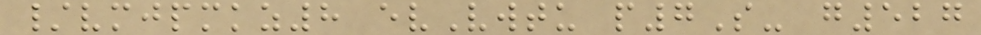/vmjpmkz8 evVwtu p7S- g527
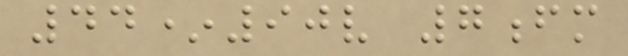44*90v 7fm
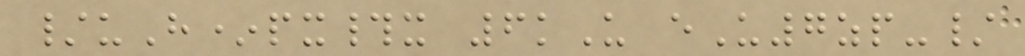/uH*px#x 6kU eU7zp-/
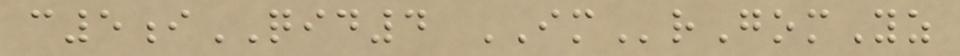c5iQID4 IMrGomYz
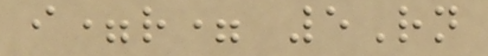i=r= 5Rn
